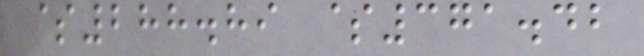$288.89 $371.42
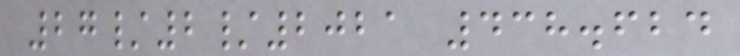27/2/2021 438.624
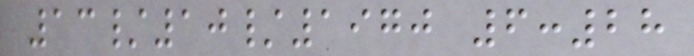13/10/1970 6:28
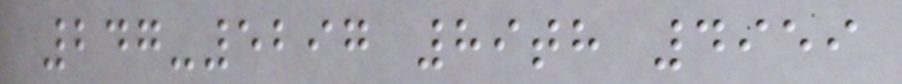247-5297 89th 4959
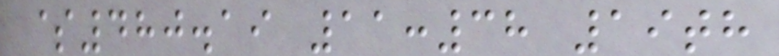$480.19 11:38 19th
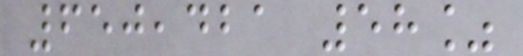650,421 58%
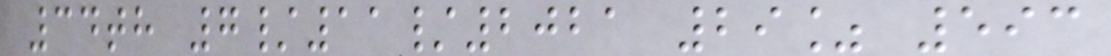34th 7/11/2021 29% 593
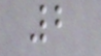2
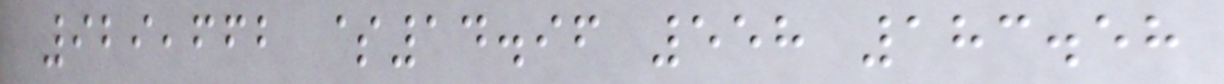929,662 $14.96 558 183.58
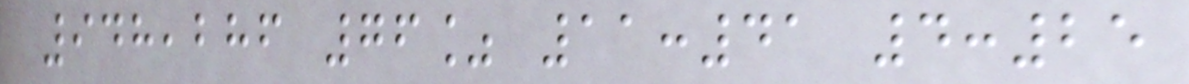948,286 76% 11:41 4:25
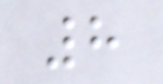8
